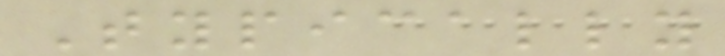Typically
